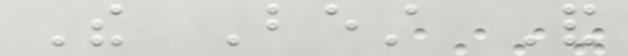The Best And
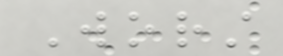Worst
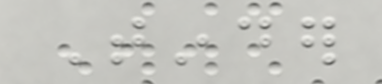Tinder
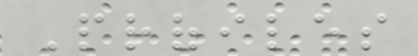Profiles
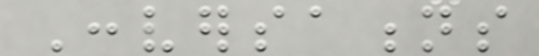Conversations
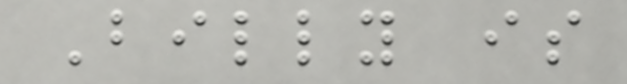Billy is
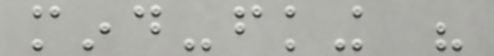mind-fking his
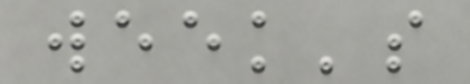week's
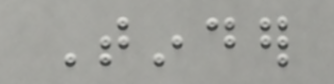Tinder
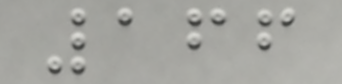166
